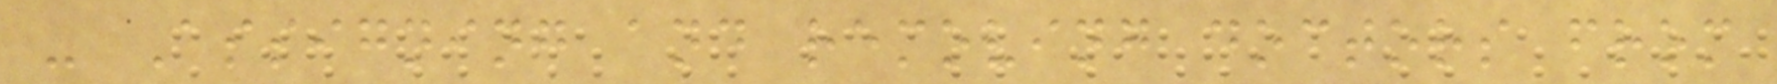- Assigning and removing doctors from
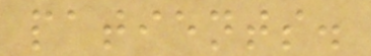patients.
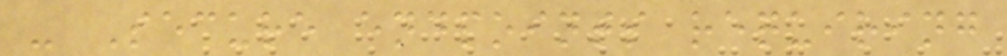- Secure endpoints requiring
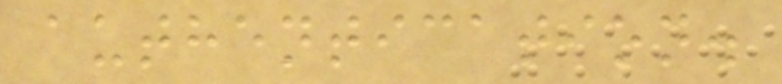authentication.
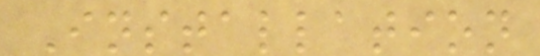Installation
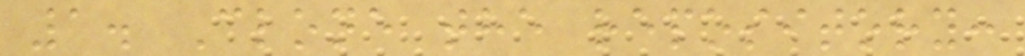1. Clone the repository:
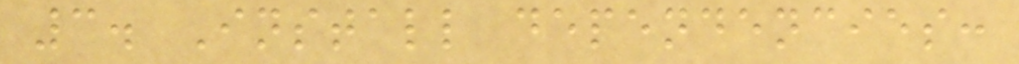3. Install dependencies:
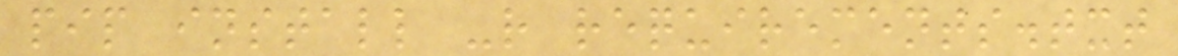pip install -r requirements.txt
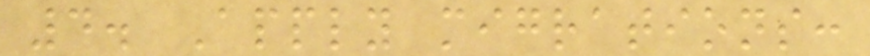4. Apply migrations:
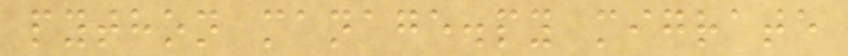python manage.py migrate
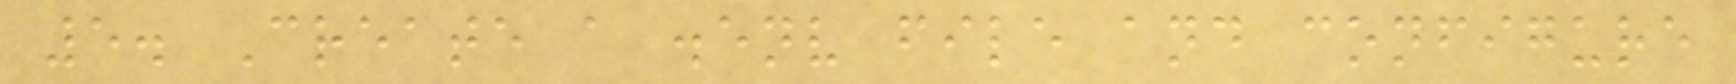5. Create a .env file and configure
